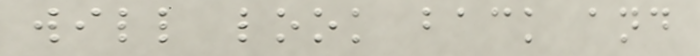will look back and
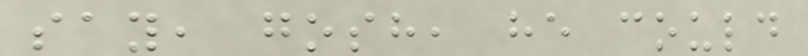say, gosh, he could
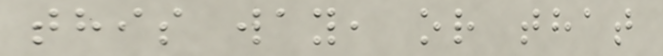this way, or that
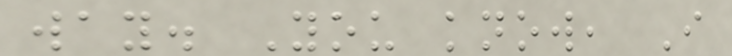way. You know, I
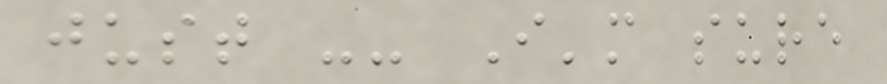just -- I'm sure
